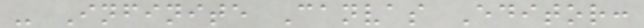- Infinite Canvas Editor:
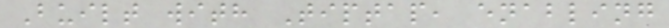Built with Tiptap, enabling
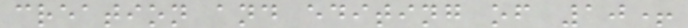creation and editing of 10+
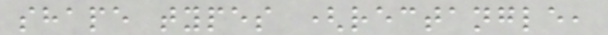shape types (rectangle,
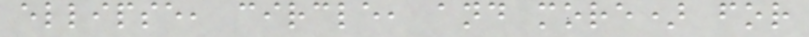ellipse, circle, and more) for
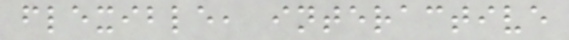flexible, interactive
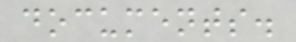documents.
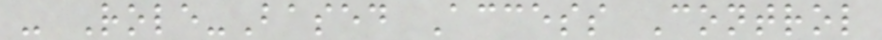- Role-Based Access Control
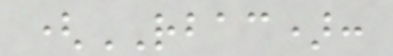(RBAC):
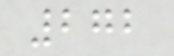272
